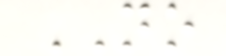NO
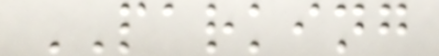PARKING
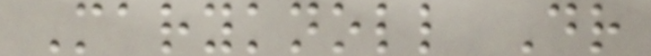Maryknoll Dr
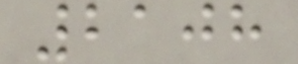2108
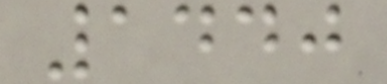1440
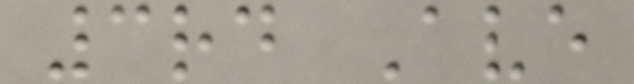3rd Ave
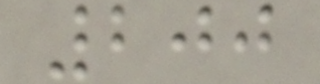200
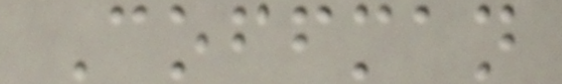Coffman
